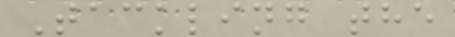Tackling the
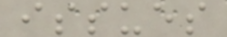issues
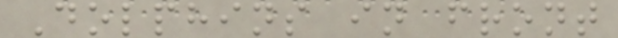Dolphins in front
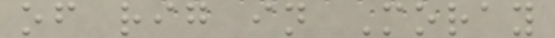of rig in Moray
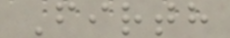Firth
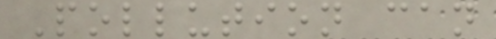Pollution can
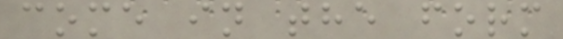come in the form
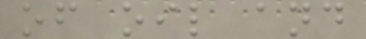of oil and
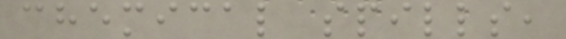chemical spills,
